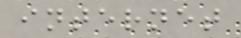internet
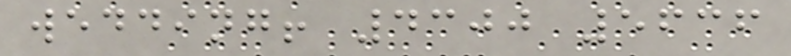wedding! 4300 5636
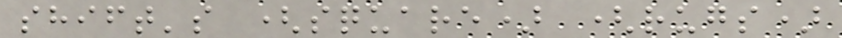shift's (square) (rugs)
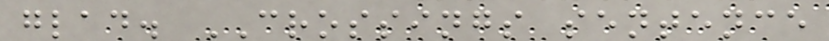glad. CROSSINGS sentence
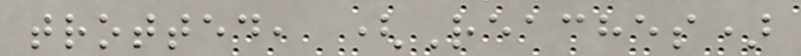trotted, (Reaches)
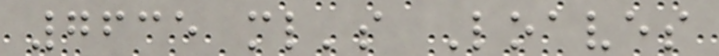7635 ml's Loaves
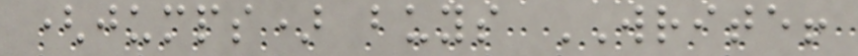(jumps) buys WRITE!
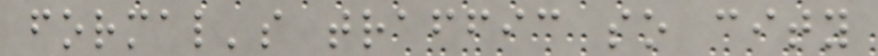formal's traffic so city
